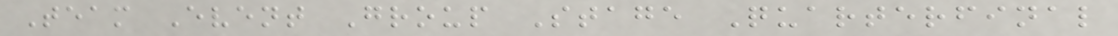Team Event Group Stage Quarterfinal
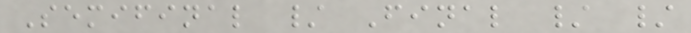Semifinal / Final / /
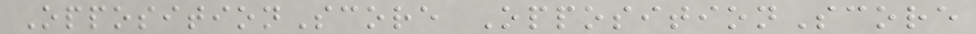OppositionScore OppositionScore
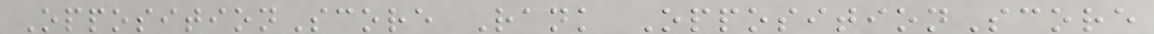OppositionScore Rank OppositionScore
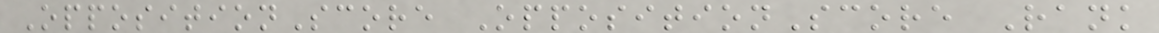OppositionScore OppositionScore Rank
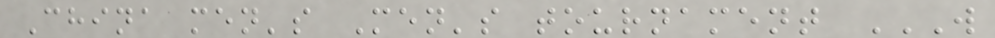China men's Men's tournament W
